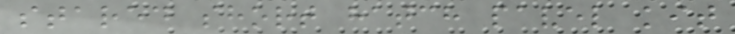stared short hatch pavel kit
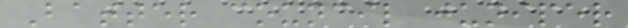Batter council juniper
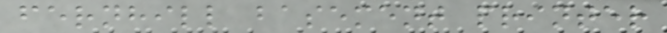fernhill basement printer
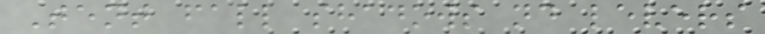Tent fall shadows nd levers
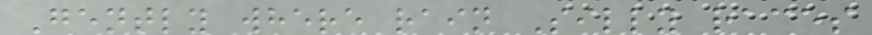Gently where rain Silly races
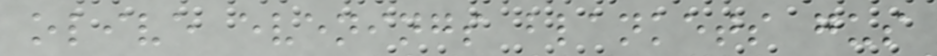olive evenings blankets gus
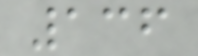136
